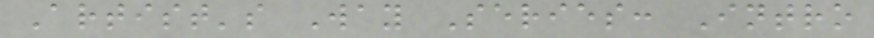Artist's Way Series: Intro
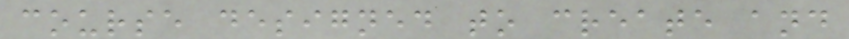course designed to create and
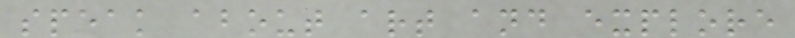speak about art and explore
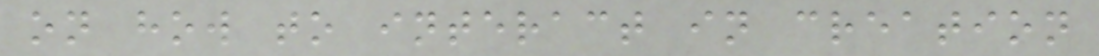on how to interact in creation
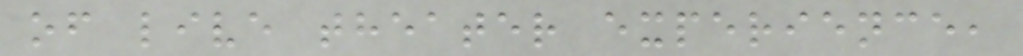of live theater experience,
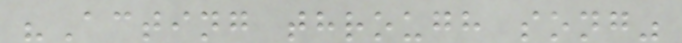"Acting through song"
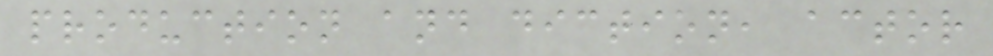production and diction, actor
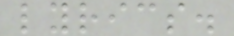lyrics.
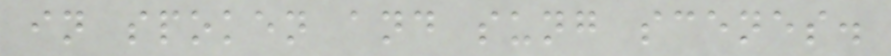in spoken and sung scenes.
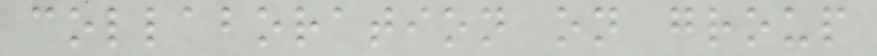collaboration on group
